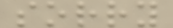sorry
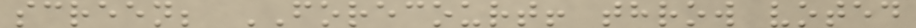screen; FORECOURT! throw voted
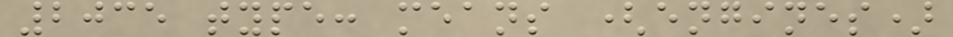2035 type: means (engines)
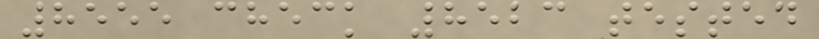8555 check 8523 tested
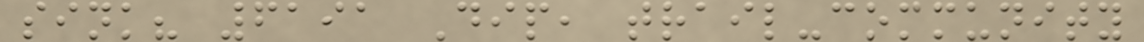sink? 6191 Dip, trail-community
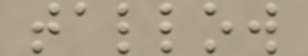tallow
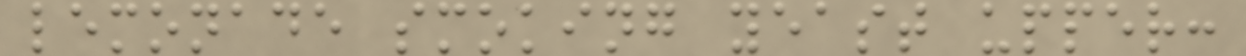lemonade smoking yeast upper:
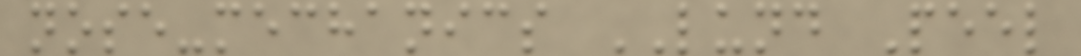nose-mechanics LUND Peel
